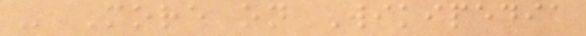- More on Wikipedia
